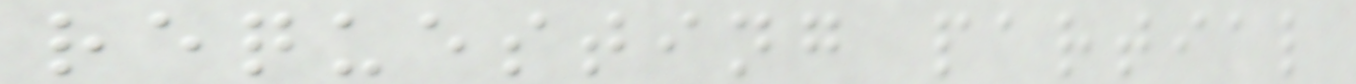requesting partial
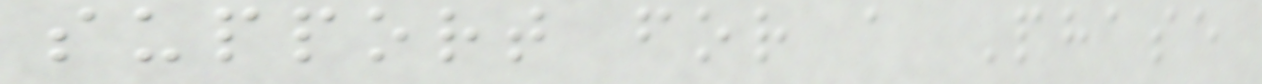support for a Phase
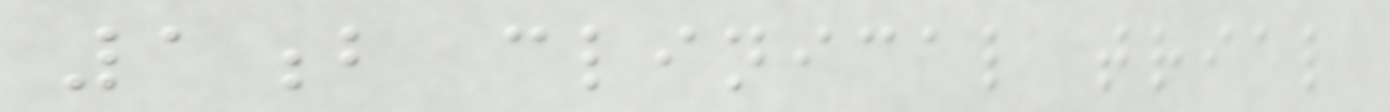1b clinical trial
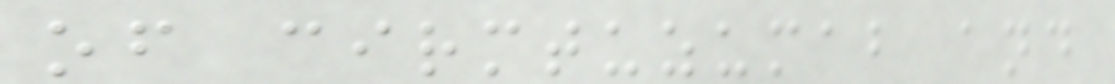of cirmtuzumab and
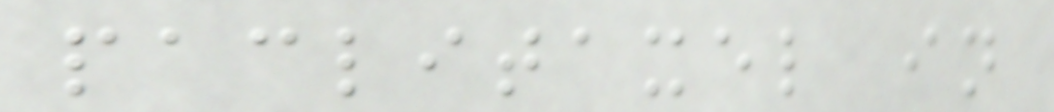paclitaxel in
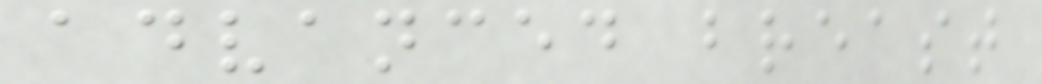advanced breast
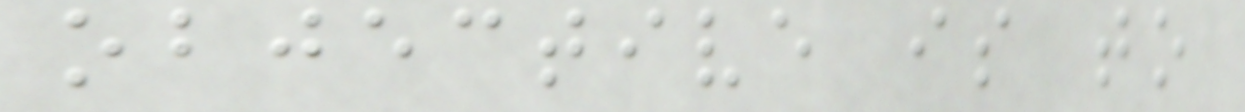objective is to
